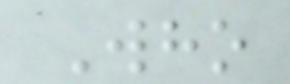Who
